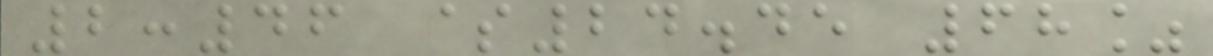2:46 $24.45 68%
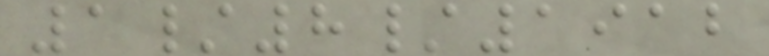1/8/1912
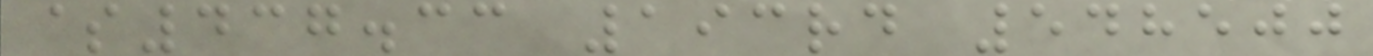$437.33 193rd 548500
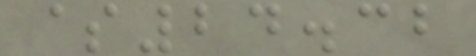$24.32
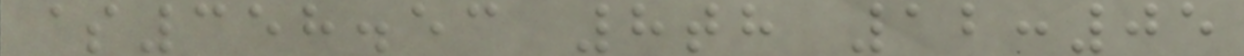$358.53 8th 12:05
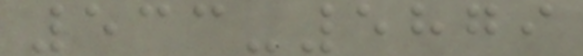533-5879
